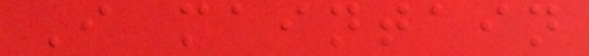I maintain
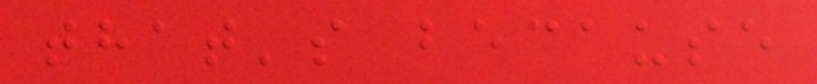that's because
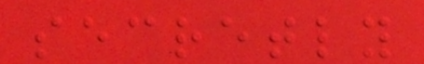secretly
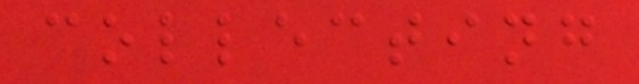collecting
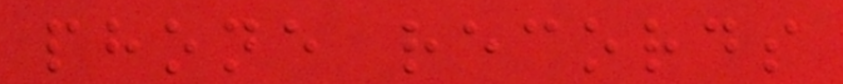phone records
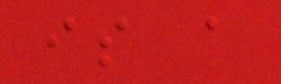is a
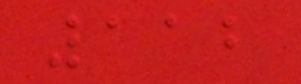112
